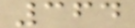364
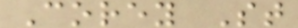Corey St
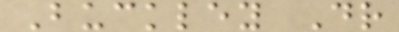Buckley Dr
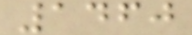1460
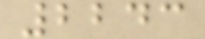2243
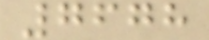7678
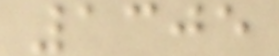1305
